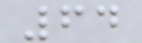64
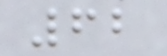62
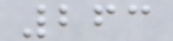263
